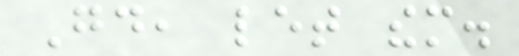Good, let them.
